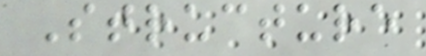Structure
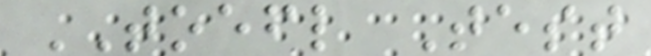TOEFL Test
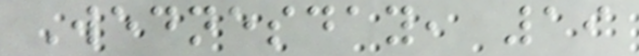Wednesday, 19
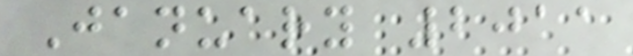January 2011
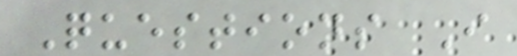Questions I
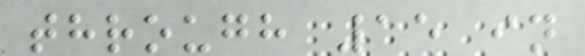through 15 in
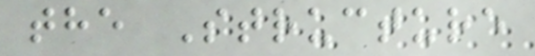the Structure
